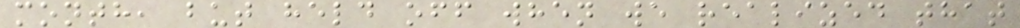month, but held off when we realized that
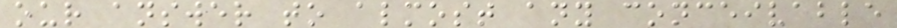our answer to almost any conceivable
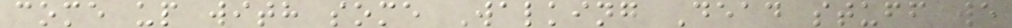come up with some Walking Dead stuff we
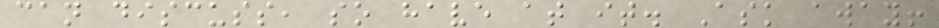can discuss, so have at it. Ask away!
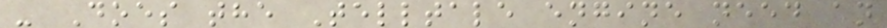- Does the Telltale engine need an
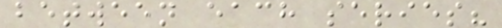between each series?
